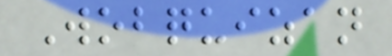Wobquizan
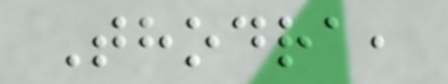Thodra,
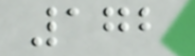172
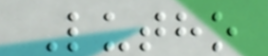Lutho
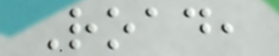Road,
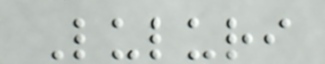Luluri
